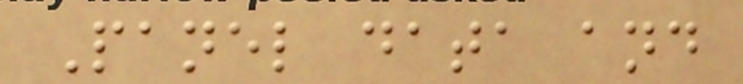Panel data and
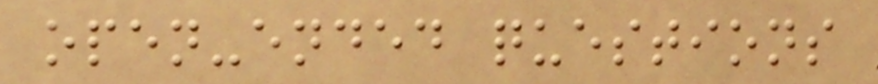open-ended questions
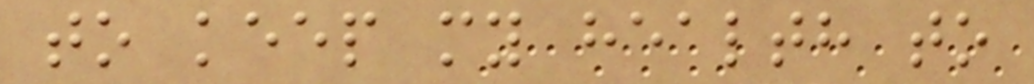to keep my health to
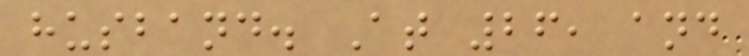husband. At 26, and
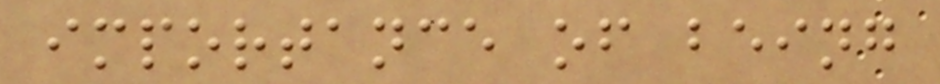importance of being
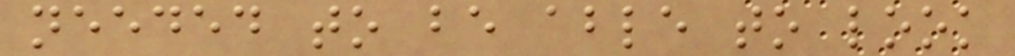needed to be able to look
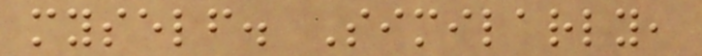myself. Similarly,
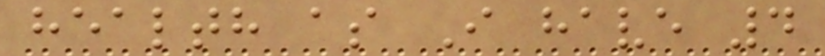health as I have 4
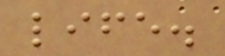life.
